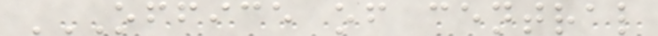OFFICE OF CENTRAL
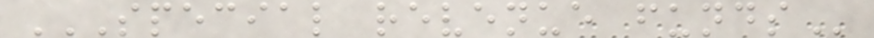SPECIAL REVENUE FUNDS
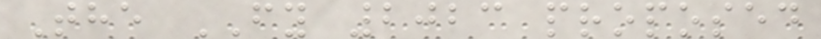The FY 2023 proposed
